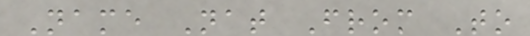Name Nat From To
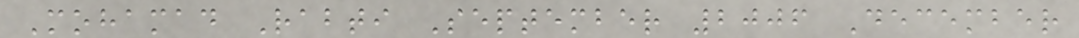Mohamad Rabti September 2006 December
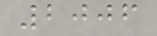2006
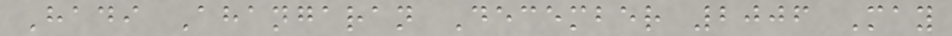Hadi Ahangaran December 2006 May
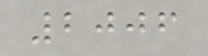2006
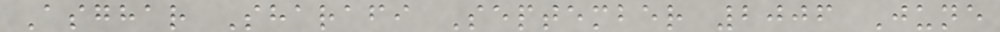Asghar Sharafi September 2006 June
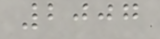2007
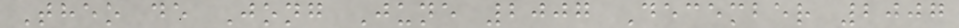Theo de Jong June 2007 December 2007
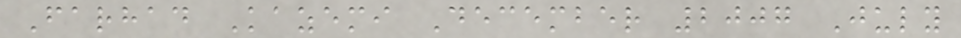Farhad Kazemi December 2007 July
